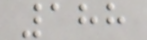188
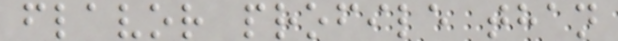flavor profile than
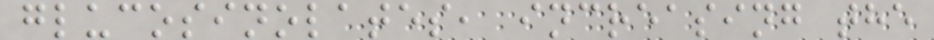glucosinolates, increasing the
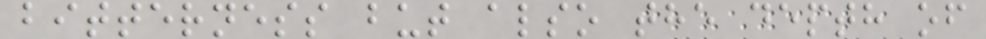bitterness but also the depth of
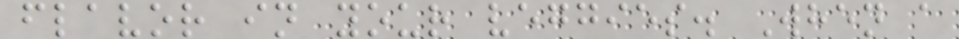flavor in your veggies. When a
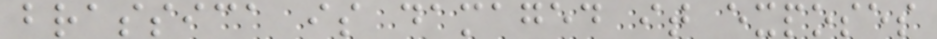brassica is damaged it exposes
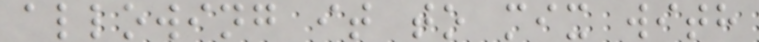allowing it to mix with
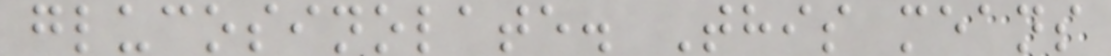glucosinolate. This means
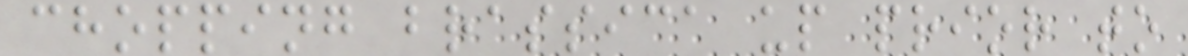chopping brassica up prior to
